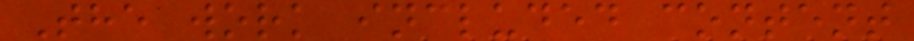The work included content
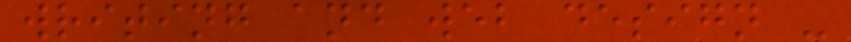writing and web design -
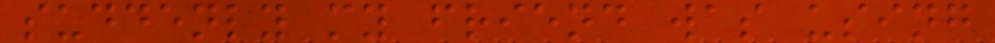suddenly my friend was using
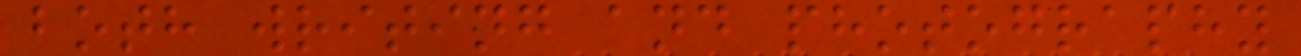both writing and photography
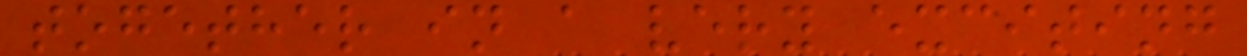together in a very exciting
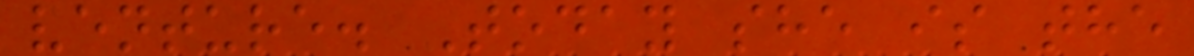venture. Today she is the
